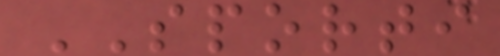SPORTI
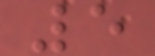5
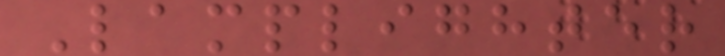Lamplighter
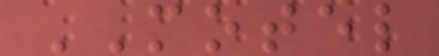MOTEL
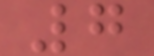7
